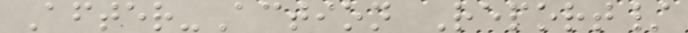After-Action Report/
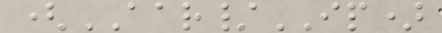(AAR/IP)
